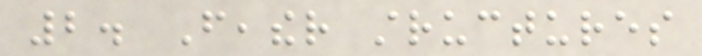2. Feather structures
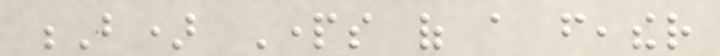B) Parts of a feather
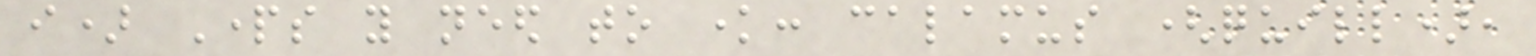i) Parts you need to know: calamus (quill),
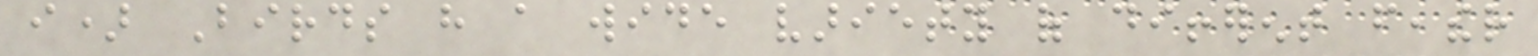i) Birds have a wide variety of different feather
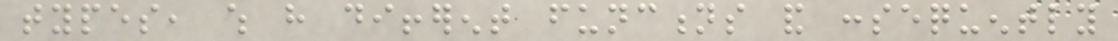types, which have different functions and consequently
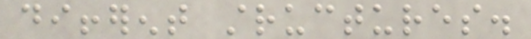different structures.
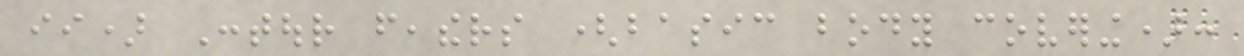ii) Contour feathers (basic body covering):
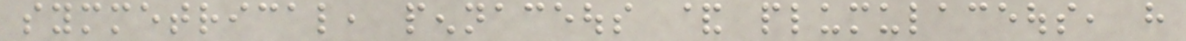symmetrical, pennaceous & plumulaceous, have
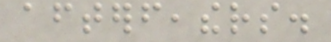afterfeathers.
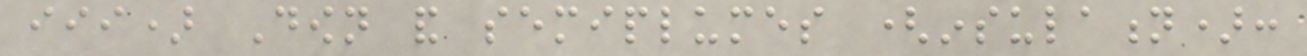iii) Down and semiplumes (insulation):
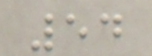54
